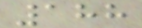188
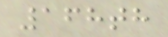168th
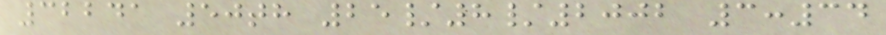32241 50th 25/8/2002 3:34
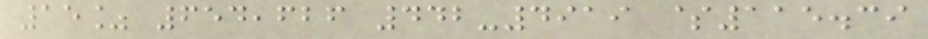15% 654,626 442-4919 $115.39
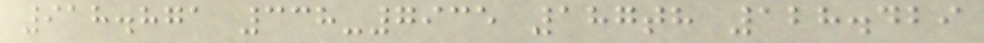918.871 338-7935 187th 128.429
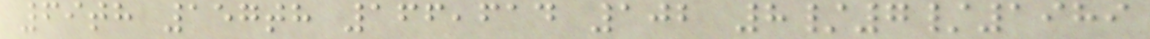69th 157th 166,614 102 8/7/1989
